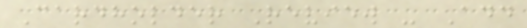Cardholder Review - Add
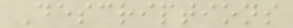Descriptions
